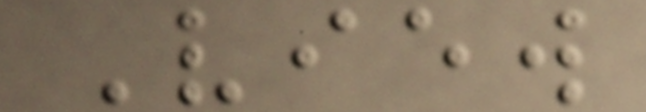View
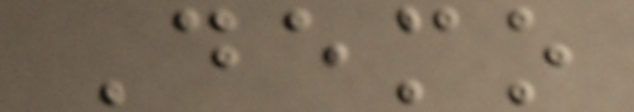Demo
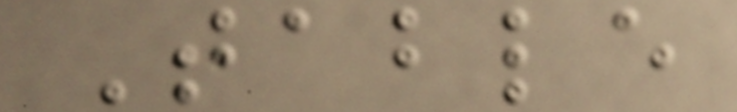Table
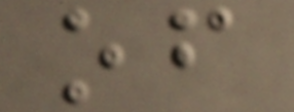of
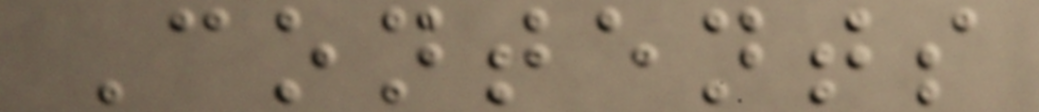Contents
